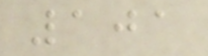101
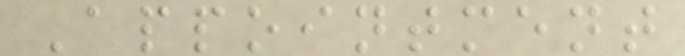Appointment
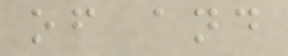of and
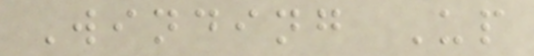Winding Up
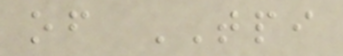of TPI
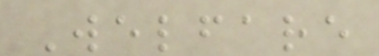Welfare
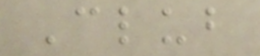Club
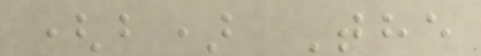(b) The
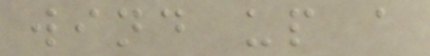wind up a
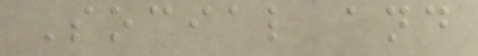Social and
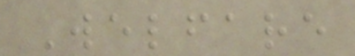Welfare
